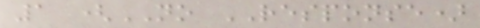1 (NO RESPONSE)
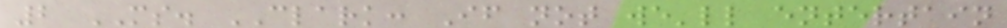2 MS. CLARK: If not we'll entertain
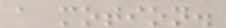a motion.
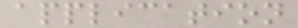application
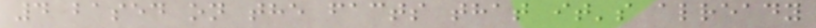4 based on the facts that it's already
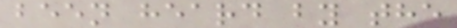been heard by the
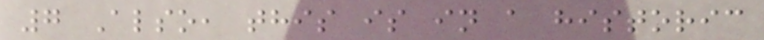7 Also, this is in a historic
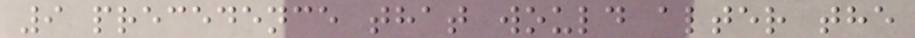9 precedence that would alter the
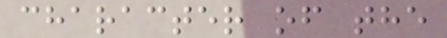character of the
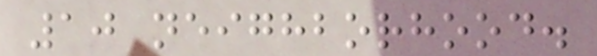10 neighborhood.
